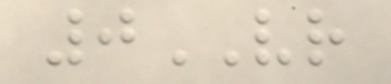0VR
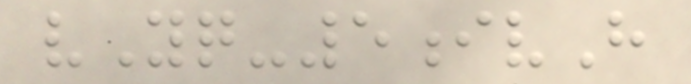vYq-5ivH
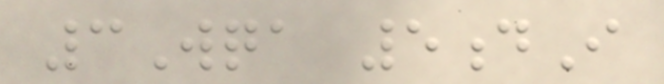3Wqa 5dI
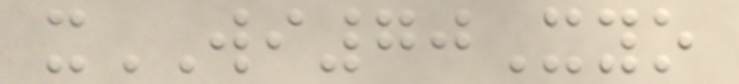xWI70Xyo
